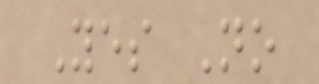Yes No
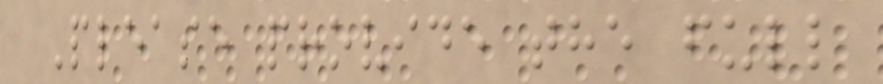Please provide the full
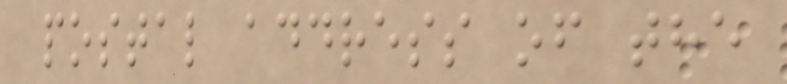postal address of the
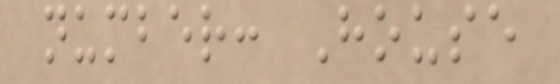number: House
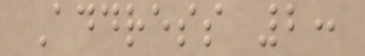Address 2:
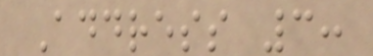Address 3:
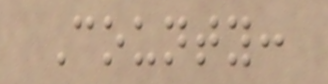County:
